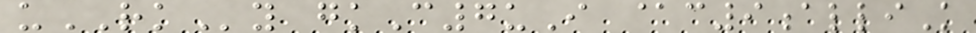uRKy gkC7uI @c9alliK
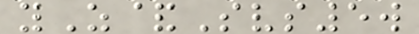yZ&Svs5w
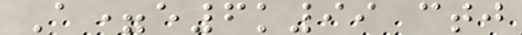A=e6k99 ctj
